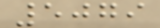5079
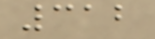312
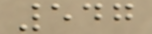547
